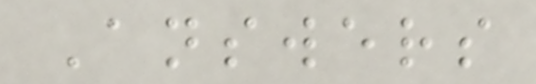Answers
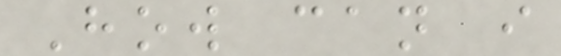How can i
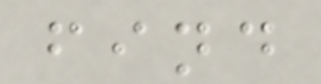find
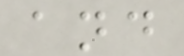and
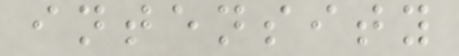intensity
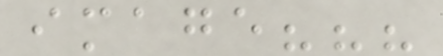image???
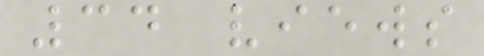34 views
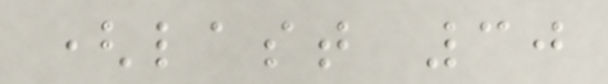(last 30
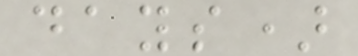days)
